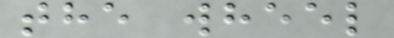the wheel
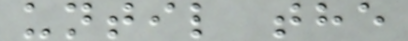until the
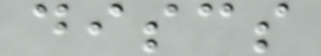discs
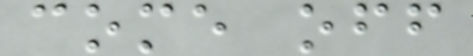come off
